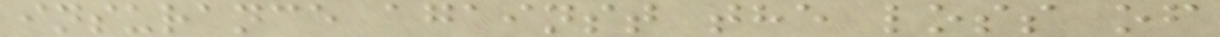insurance against the loss of
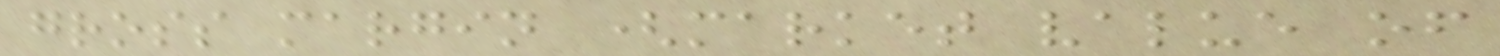gross margin (market value of
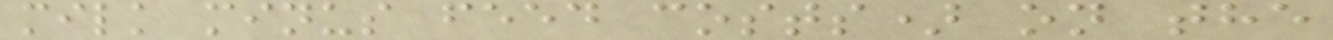milk minus feed costs) on the
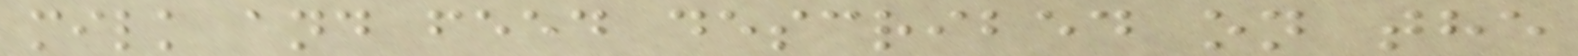milk and feed described on the
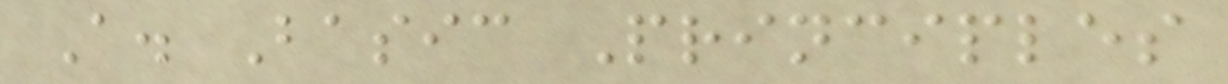A. Basic Principles
